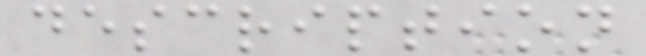description
